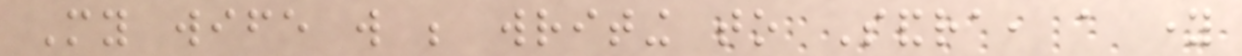My wife will be writing to Sandra, a young
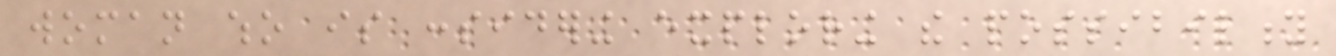woman who is considering exploring the possibility
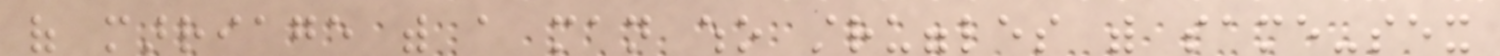of marriage with a man who struggles with same-sex
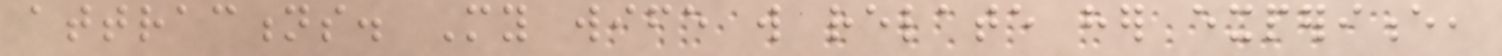attractions. My wife will relate her experience,
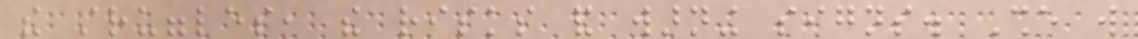the struggles, the risks and warning signs. She will
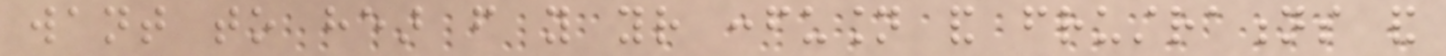want to hear from you your confusion and frustrations and
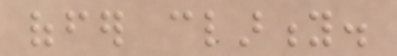offer clarity.
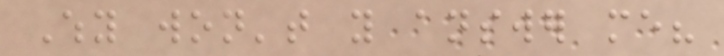Why won't you answer me?
